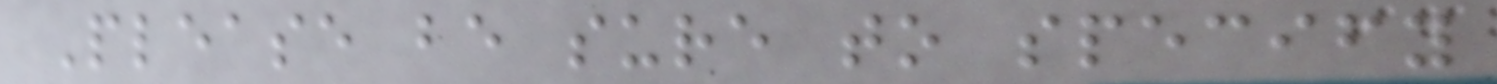Please be sure to specify
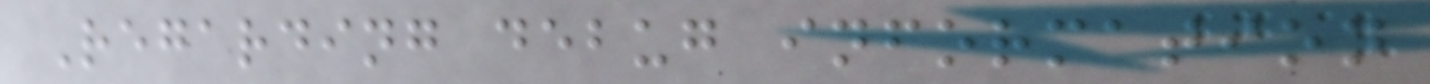Regarding debug information
